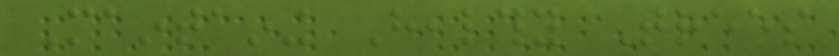Maintaining Healthy Trees
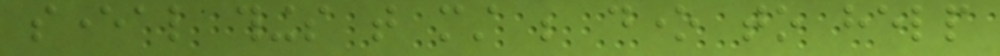several things that must be done to help
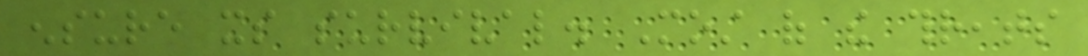ensure its survival. Most of the threats
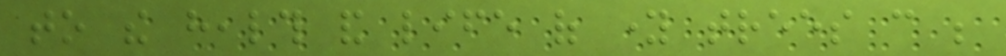to the health and life of young trees can be
